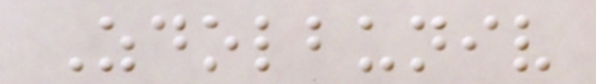Zdolbuniv
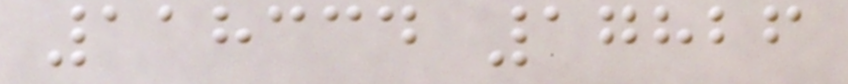118334 17826
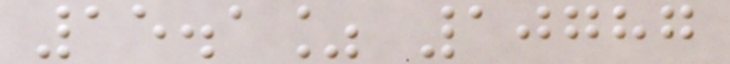15.1% 10787
